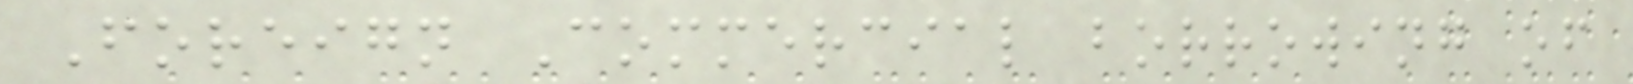Foreign Commercial borrowing of
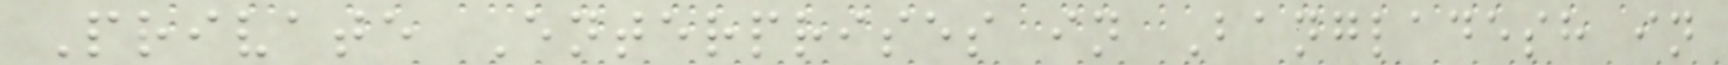Private Enterprises in Bangladesh in
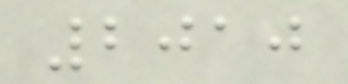2010
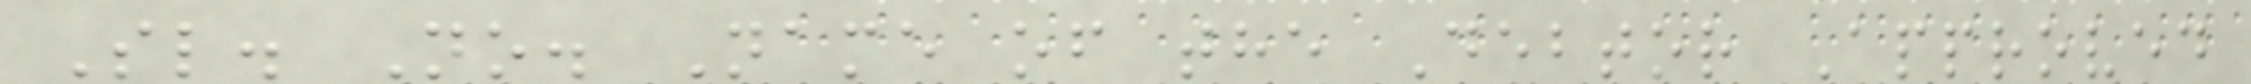Sl. No. Name of the Debtor Approved
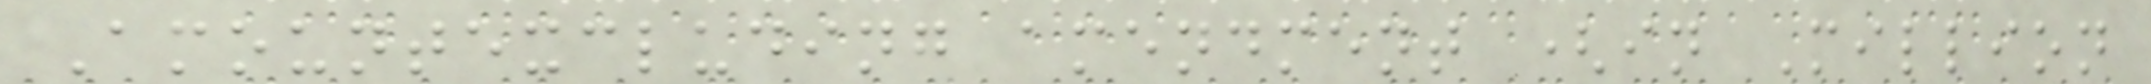Amountexcluding amendment (in Million
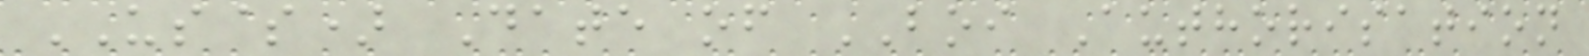US$) Date of BOI Authorisation
